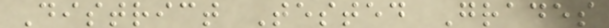District Tested Grades
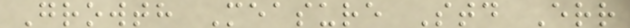Growth Measure Std Err
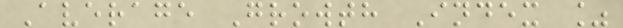Average Growth Index %
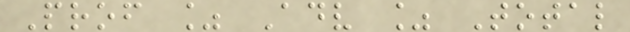Prof % Adv % Total
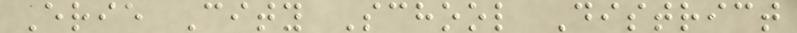Erie City School District
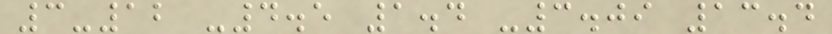3-12 -4.5 1.4 -3.09 13.4
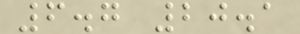6.7 20.1
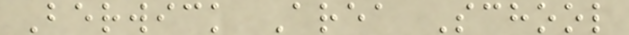Berwick Area School
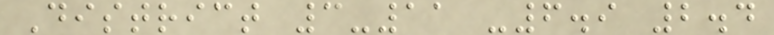District 3-11 -6.9 2.4
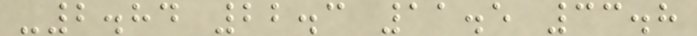-2.84 22.3 11.5 33.8
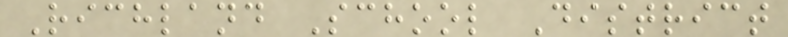Richland School District
